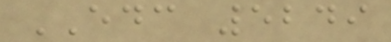EDC 5249
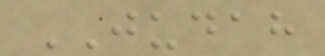JUDAH
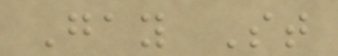Gay St
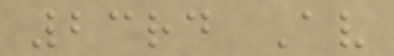23rd Av
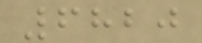6820
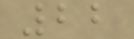22
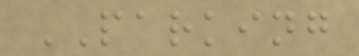PARKING
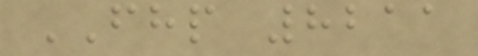FHP 8211
